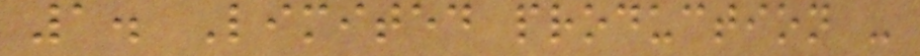1. Limited production -
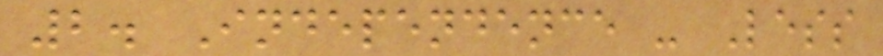2. Independence - Less
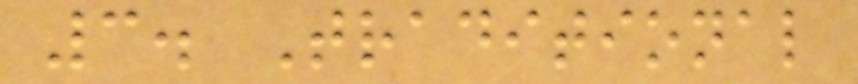3. Traditional
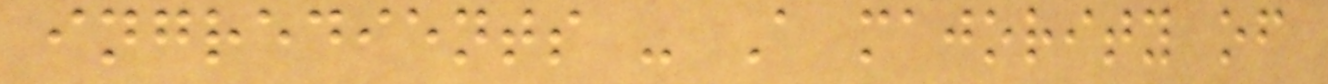ingredients - A majority of
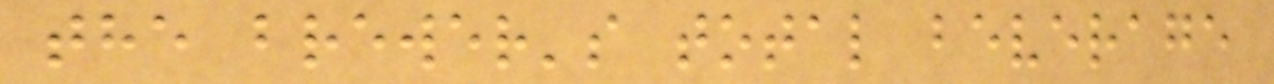the brewer's total beverage
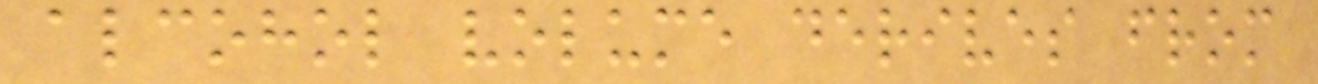alcohol volume derives from
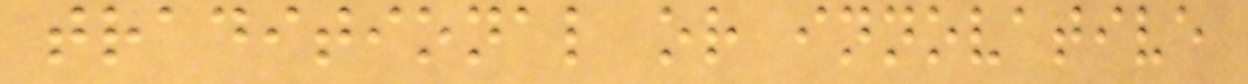traditional or innovative
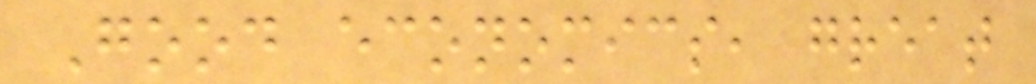Good economics, great
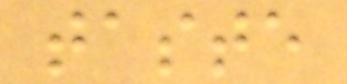taste
